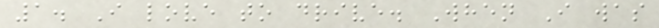1. I love to drive. When I was
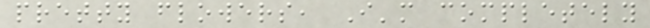pretty flowers, I'm completely
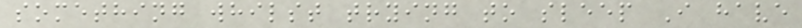something whilst trying to sleep I have
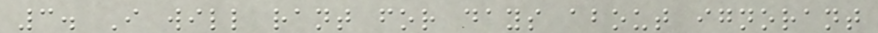3. I will rant for days about ignorant
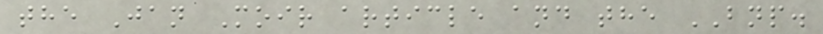the Jan Moir article and the BNP.
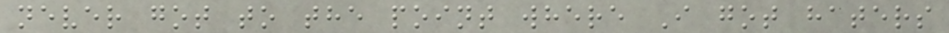never got to the point where I got haters
